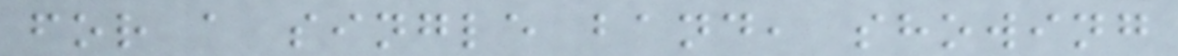for a single band, showing
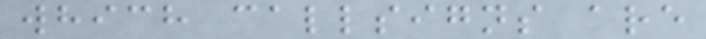which callsigns are
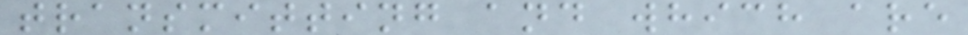transmitting and which are
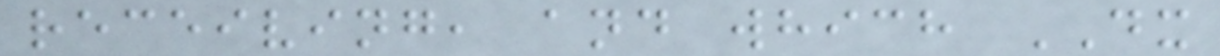receiving, and which DX
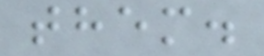them.
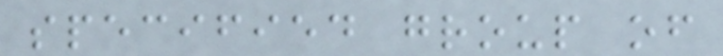specified group of
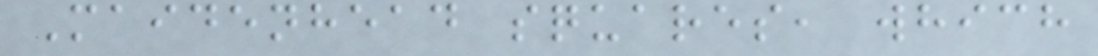Maidenhead squares, which
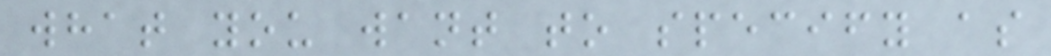what you want to specify as
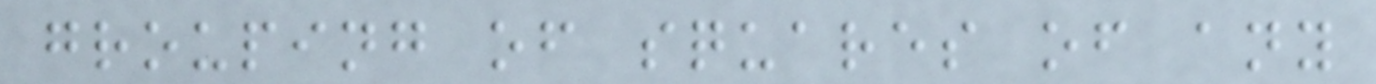grouping of squares of any
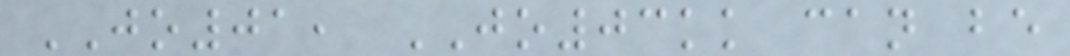JO01, JO03kk can be
